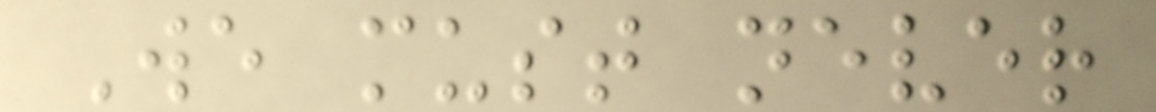We must never
